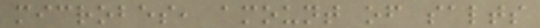microbes, amount of salts
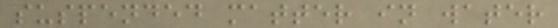suspended matter in water
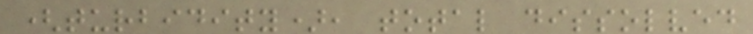(turbidity), total dissolved
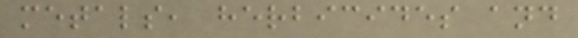metals, herbicides and
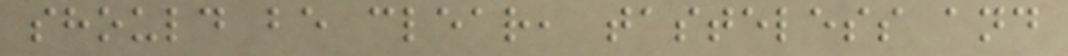should be clear, tasteless and
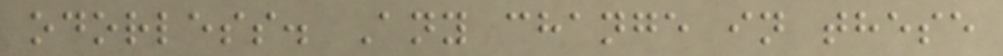odorless. Any change in these
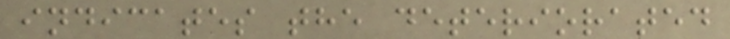indicates the deteriorated
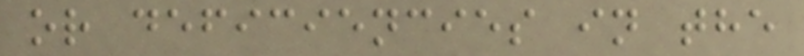or deficiencies in the
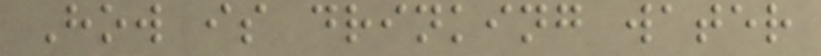How is drinking water
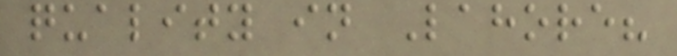quality in Lahore?
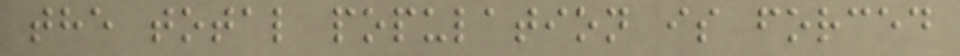the total population is forced
